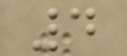4
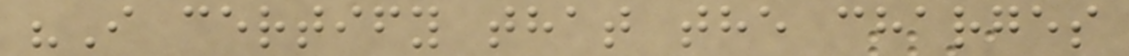"I certify that the charges
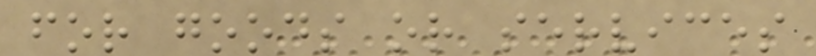for goods or services
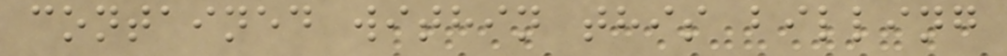contained within this billing
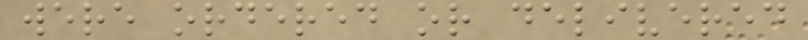were ordered or delivered
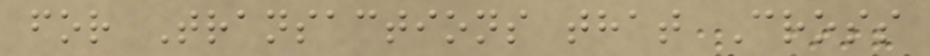for Transactions that Cross
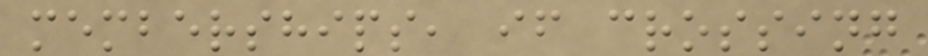memberships, if crossing
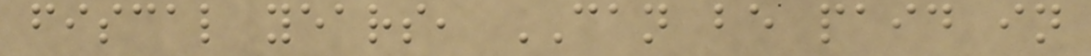fiscal years, CAN be paid in
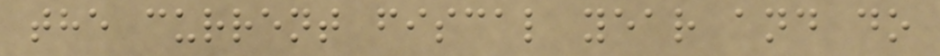the current fiscal year and do
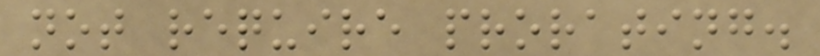not require prorating.
